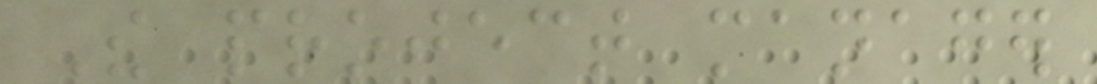The project manager
